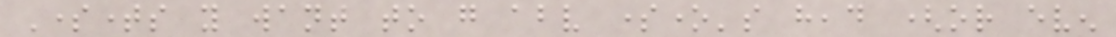Sometimes you want to go above someone's head (or even
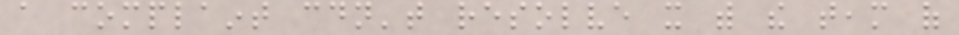a complaint couldn't resolve it with the team of
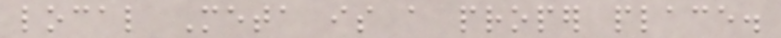local Meta is a proper place.
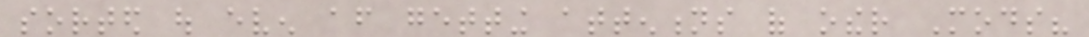sorted out even after getting attentions of other Mods?
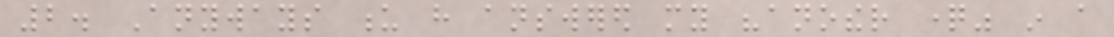2. Anyways u have answered my "another question" in a
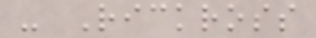- Rickross
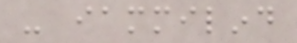- iammilind
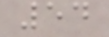54
